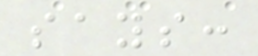says:
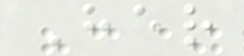Her
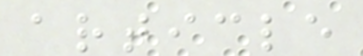article
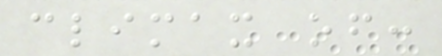climax of:
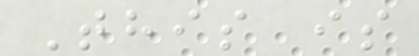This is
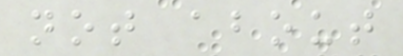not about
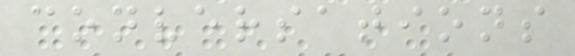conversations
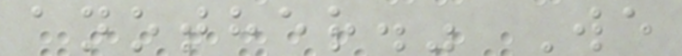another." We
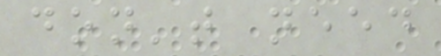don't need
